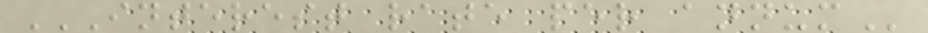INTEREST RATE PER ANNUM
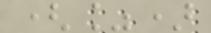(%)
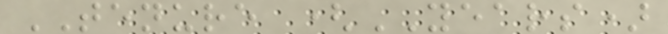TENURE (YEARS)
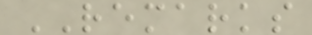REMARKS
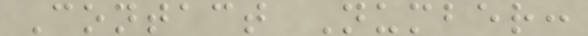Contact Number:
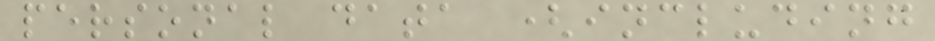personal data (including
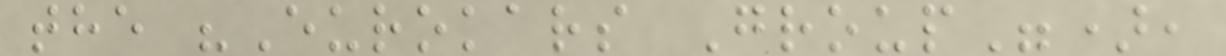the "Eurokars Group"),
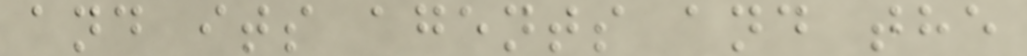and its agents and the
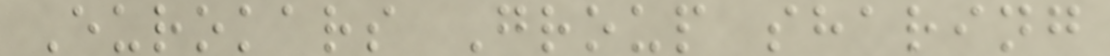Eurokars Group sharing
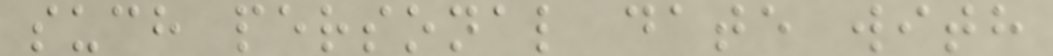such personal date with
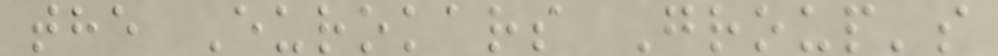the Eurokars Group's
